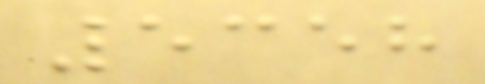5358
